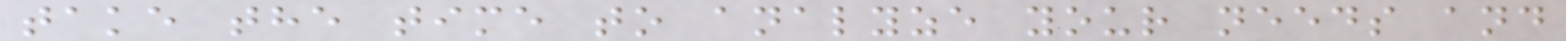take the time to analyze your needs and
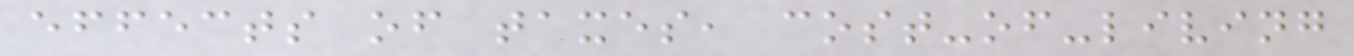effects of taxes, cost-of-living
